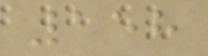158
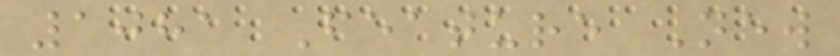1081 Feature New
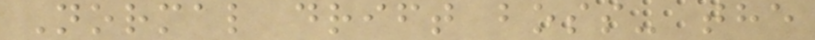Normal drift boss- the
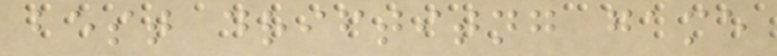best driftitng game
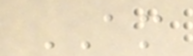AM
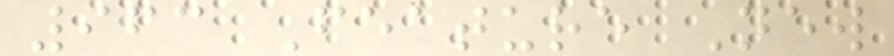963 Feature New
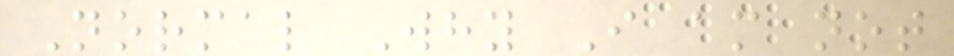Normal Why I am not
